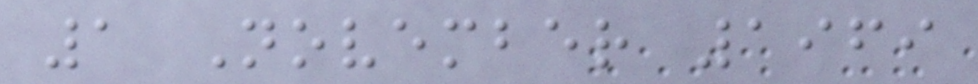1 November 1969
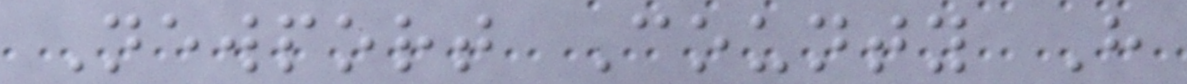Newport County H
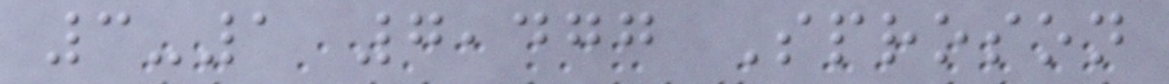3-1 7,477 Sproson
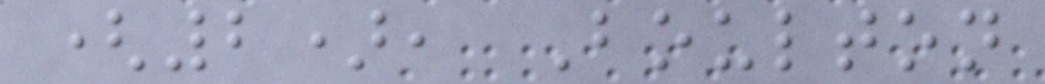(2), Boulton
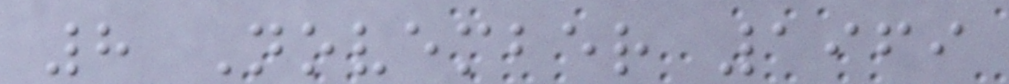8 November 1969
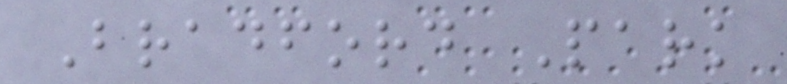Bradford Park
